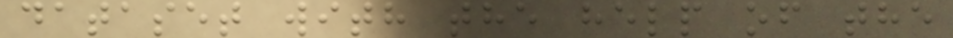dataset with the help of the
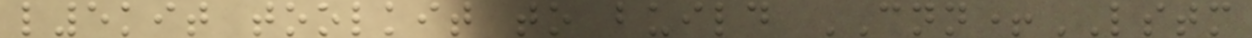l5kit toolkit to build CNN+LSTM
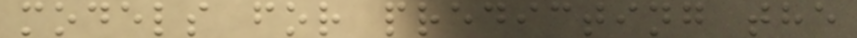models for predicting the
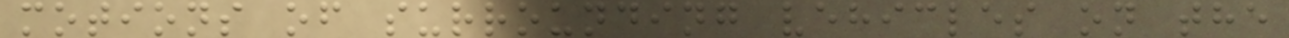motions of surrounding vehicles on the
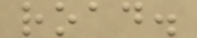road.
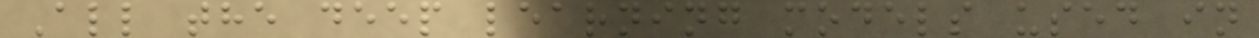All the deep learning models used in
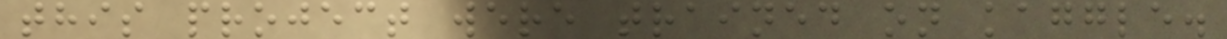this project were trained on kaggle.
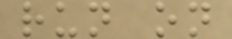run on
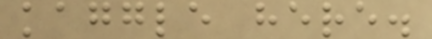kaggle here.
